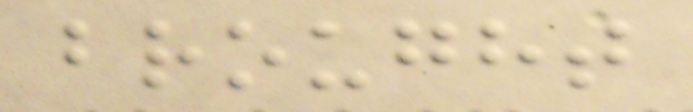brought
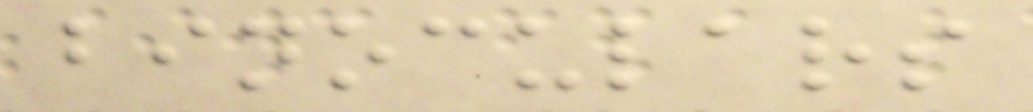binoculars
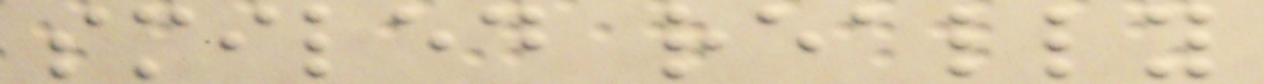smiled really
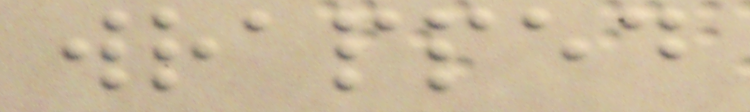wrapped
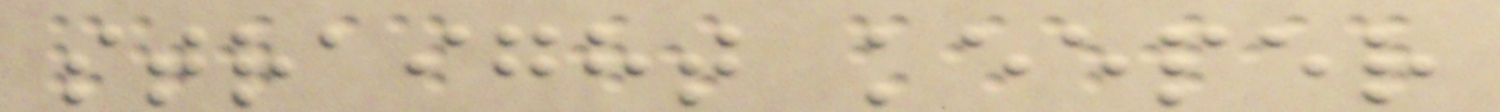straight keeper
